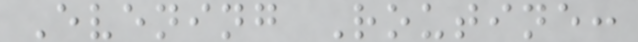Evening Routine:
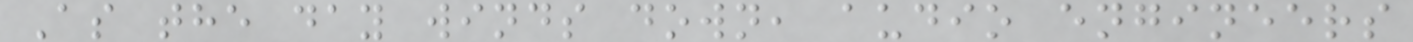As the day winds down, audio engineers
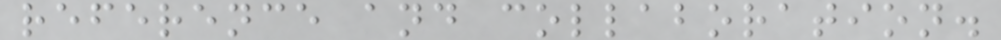reference and collaboration.
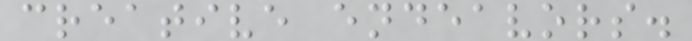creative endeavors.
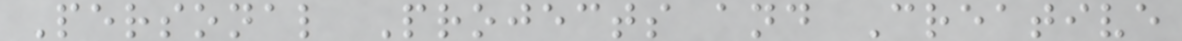Personal Projects and Creative
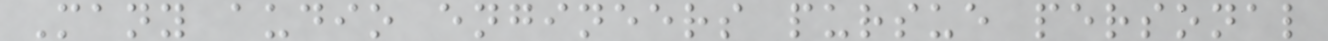Many audio engineers pursue personal
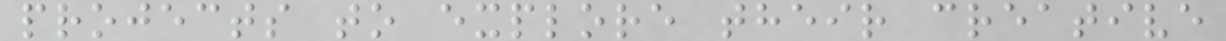projects to explore their creative
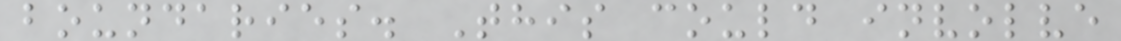boundaries. This could involve
